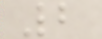2
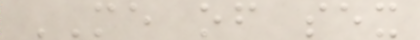ME of sex
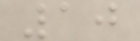10
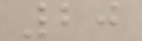20
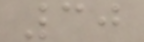30
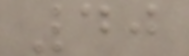40
